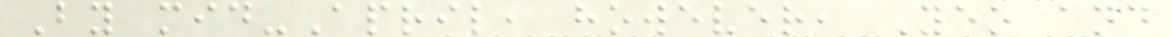By mid-April, however, Yeo and
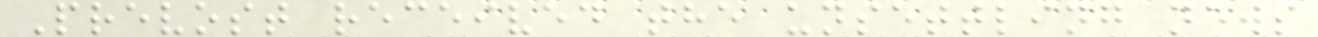Prevost received the unsettling news
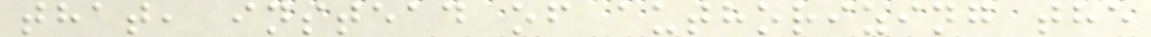that, instead of authorizing the
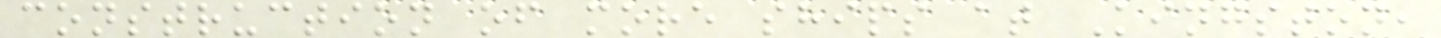construction of more ships at Kingston,
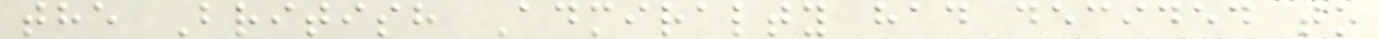the British Admiralty had decided to
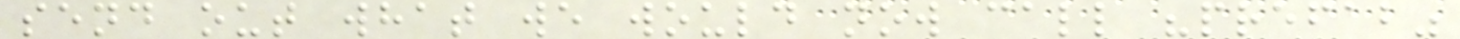send out what we would now call "prefab"
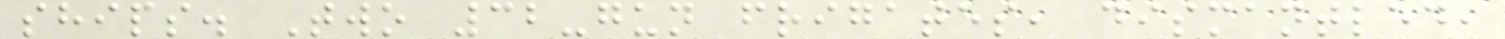ships. Two 32-gun frigates, dismantled,
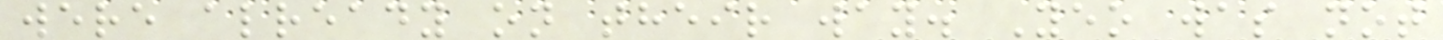were already on their way. Yeo was not
